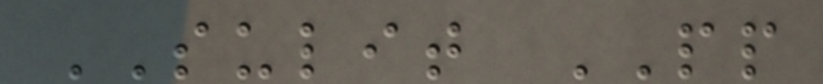SULIT PP
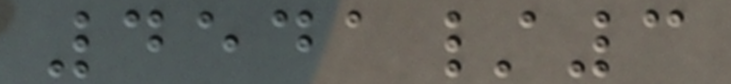4541/3
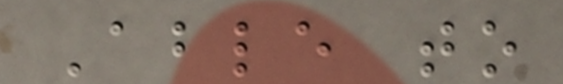Able to
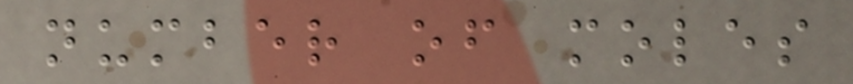number of moles
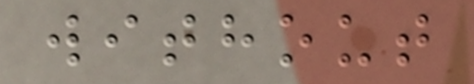without
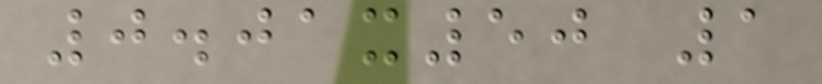0.01x50 1
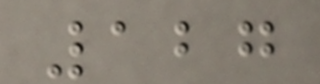127
